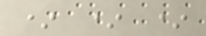* * *
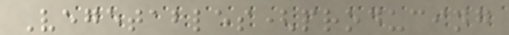Vegetables(producing
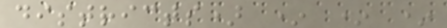districts) * * *
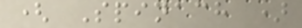( Spinach )
